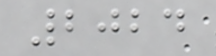2024
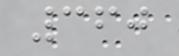360
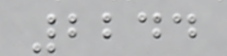2244
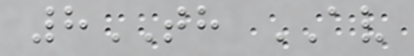8TH AV
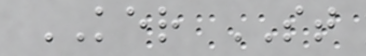KER ST
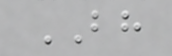BH
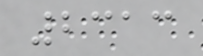2313
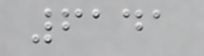6141
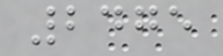2475
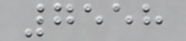7558
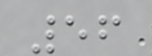56
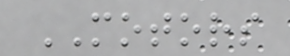MOTORS
